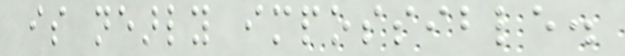is nearly impossible.
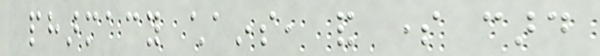pharmacy chains, and some card
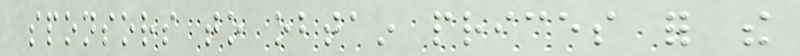sponsors to obtain prices for the
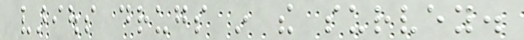various drugs in the survey.
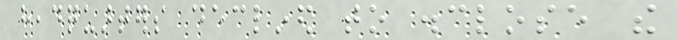headquarters declined to disclose the
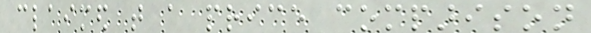claimed that a price comparison
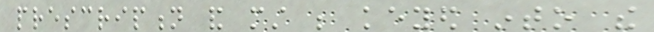prescription and must be keyed into the
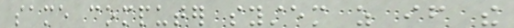same computer system as if the
